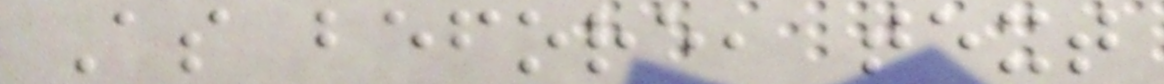As before, text
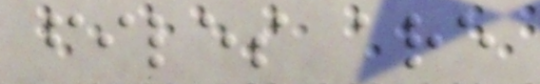files are
